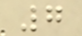7
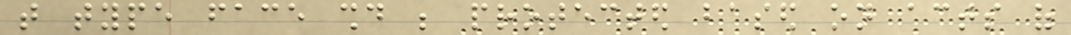that type face should be protected based on acts of
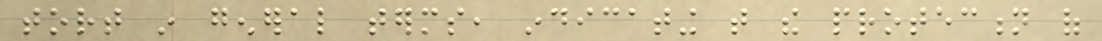tort in general terms, indicating that the protection of
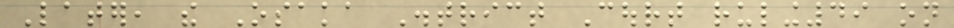Later, the Osaka District Court ruling49 on
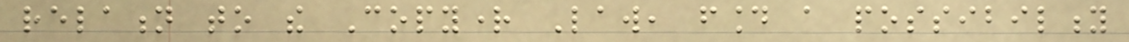relation to the Copyright Law, found a possibility
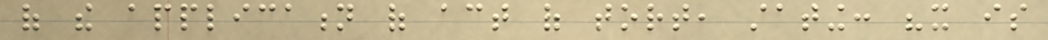of the application of act of tort, stating: "it is
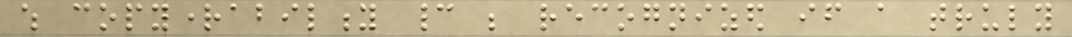which copyrightability cannot be recognized if a truly
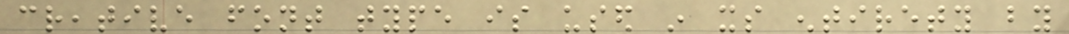creative font type is used in its entirety by
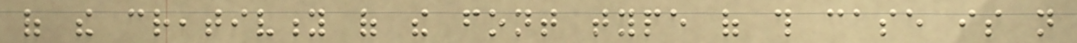of the creativity of the font type of this case is not
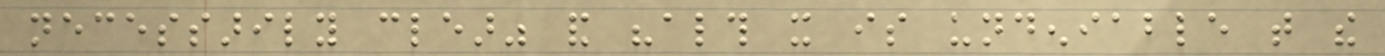necessarily clear" and "although it is undeniable that the
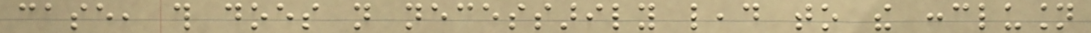case, this does not necessarily lead to the conclusion
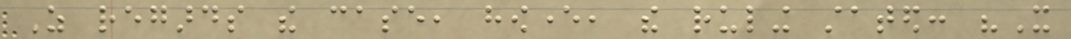As regards the case, however, the ruling stated: "It
